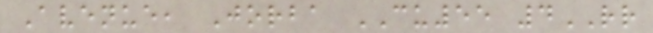Avenue, Jorba CU55 4RR
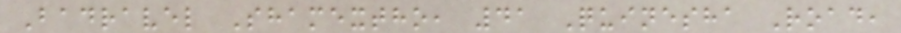Badravel Shamextho, 41 Quinesha Road,
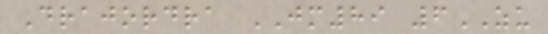Drajordra JM89 6ZU
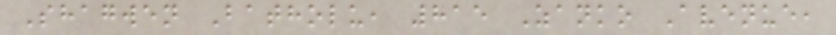Shagwen Batholu, 815 Zanko Avenue,
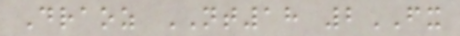Draoz NT18 2FX
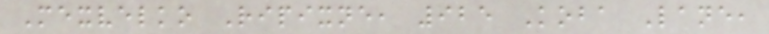Mexvelko Ripixne, 925 Koba Lane,
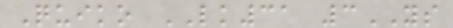Quiko LK31 3YS
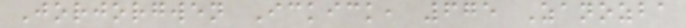Jorjorgwen Ickick, 675 Zanozba
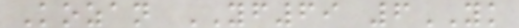Kozan YF69 6YK
